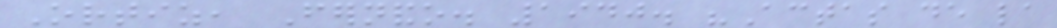Ortiz, Fernando. 1940. "Actas de la
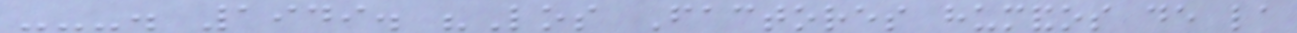---. 1949. "Los Factores humandos de la
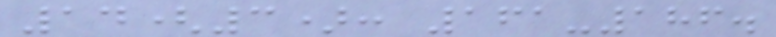14(3): 161-186.
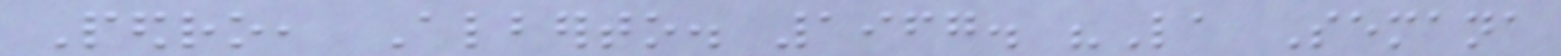Pedro, Alberto. 1967. "La Semana
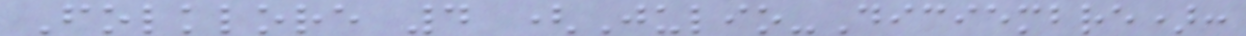Folklore 4 (Julio-Diciembre):
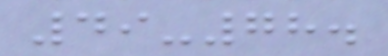49-78.
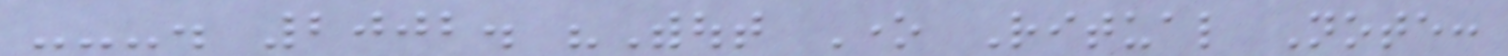---. 2002. "Without One Ritual Note:
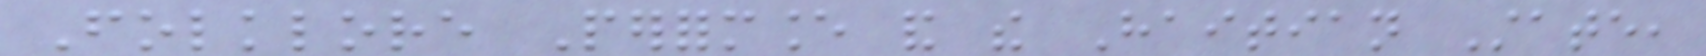Folklore Performance and the Haitian State,
